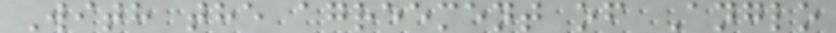With the agreement of Anglo
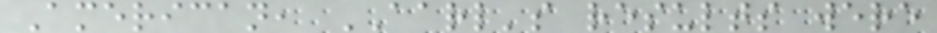American, AARL's results were
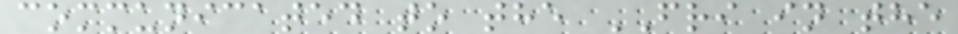communicated to the FRI in the
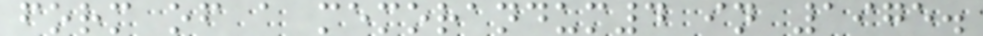form of a memorandum4 in 1975.
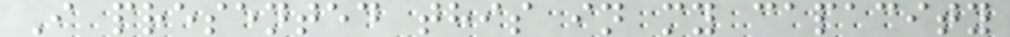I presented this in my capacity
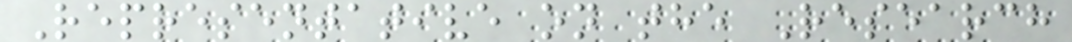Representative on the Research
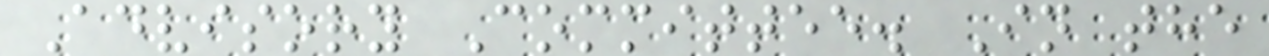Advisory Committee. In the
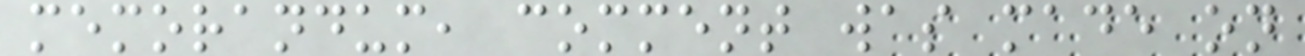memorandum, comment was made on
